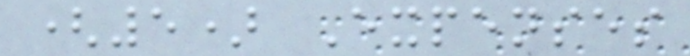(5) Expenses
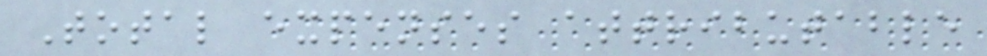Total expenses attributable
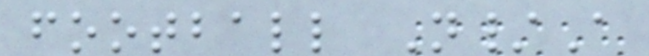football N/A
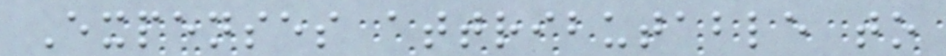Expenses attributable to
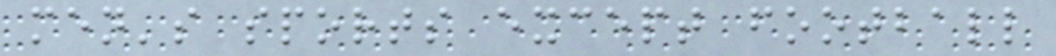men's sports except football
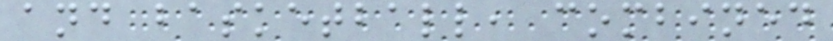and basketball, combined
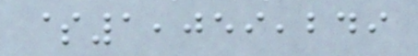$1,059,249
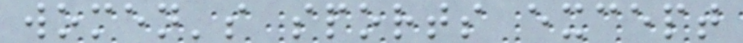women's sports except
